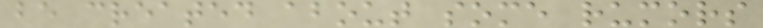be created about some rumors
